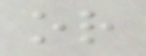or
